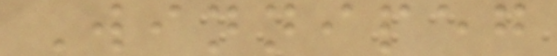Winnipeg
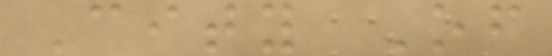City Of
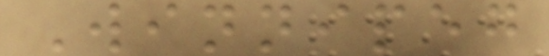Winnipeg
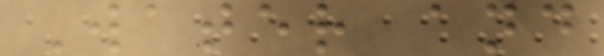Water and
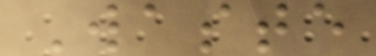Waste
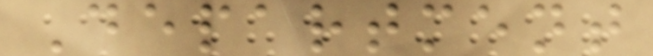Department
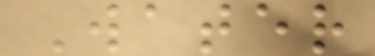Water
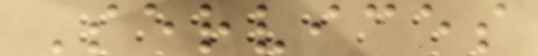Services
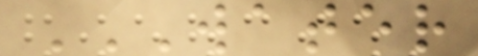WATER
